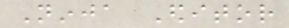Ninja Editor
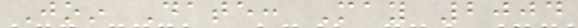Join Date: May 2004
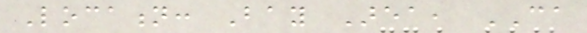Location: Bay Area, CA
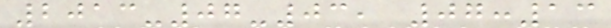2013-07-03, 07:13
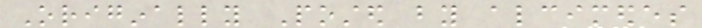Originally Posted by alcimedes
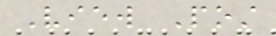View Post
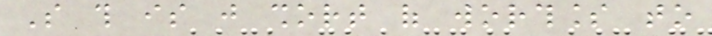So this is just short of worthless to
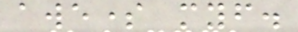awesome myself.
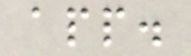app.
